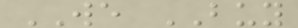WE BUY
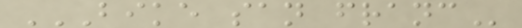BIKE SAN FRANC
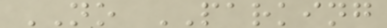NO PARKING
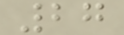27
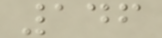146
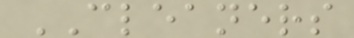CLEANERS
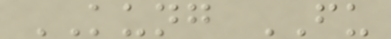KUNG FU
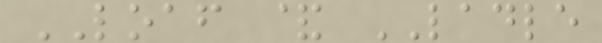LOAF & LADLE
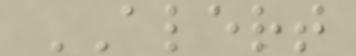ALERT
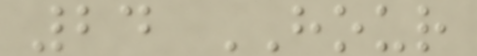24 HOUR
